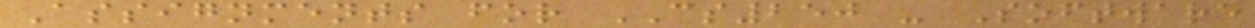Assignments for CS250 - Software
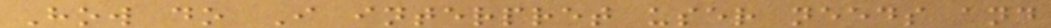How do I interpret user needs and
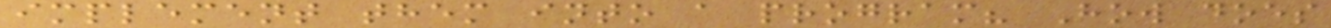implement them into a program? How does
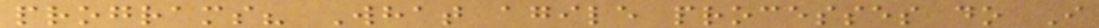programs? What agile processes do I
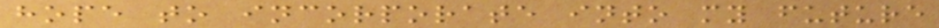hope to incorporate into my future
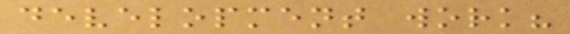development work?
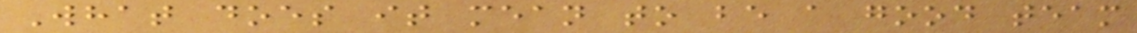What does it mean to be a good team
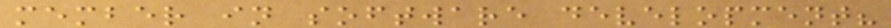member in software development?
